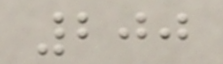200
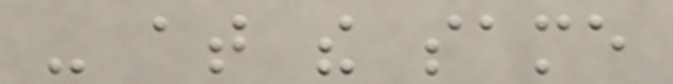- at the same
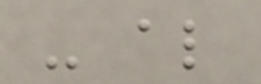- also
